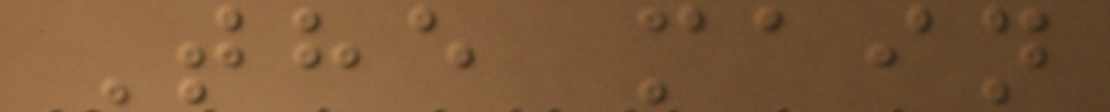The main
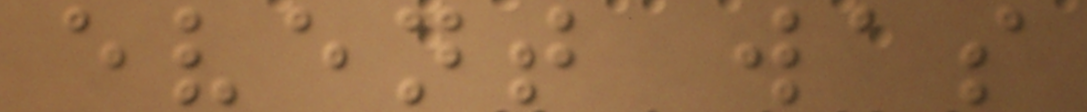event was
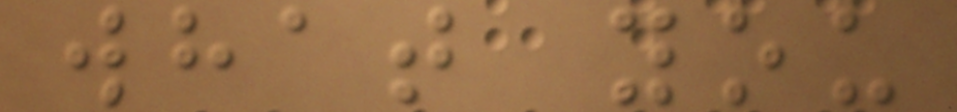what you
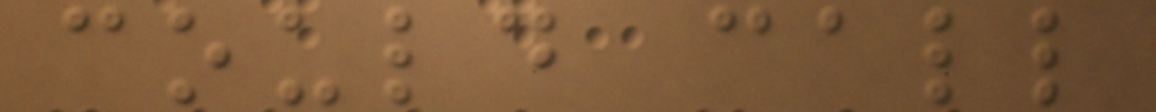could call
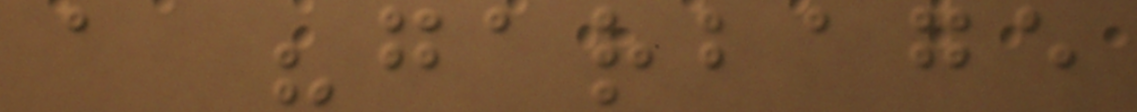a "garbage
